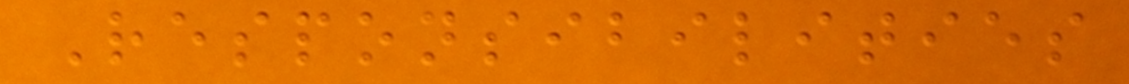Responsibilities
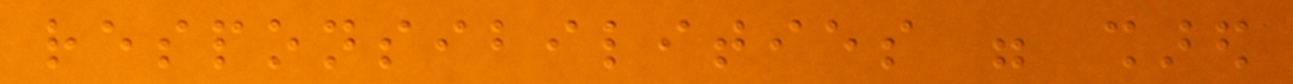responsibilities were shared
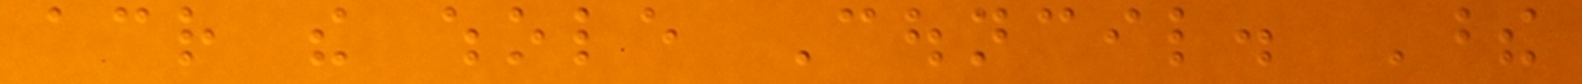across the whole Council. These
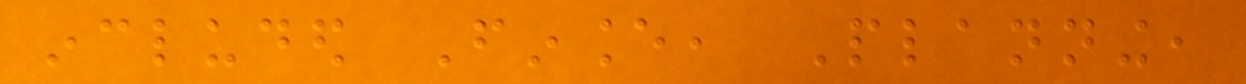included Finance, Planning,
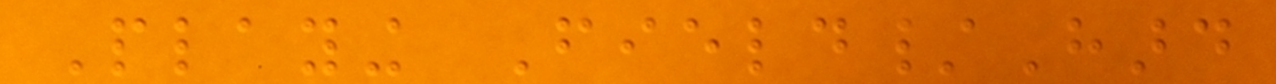Playing Field/Hard
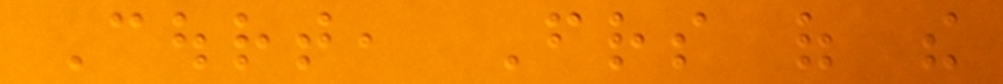Court, Friends of the
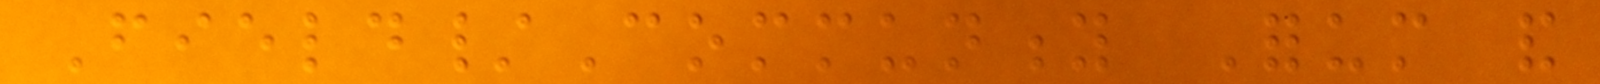Field/Community Forum and
